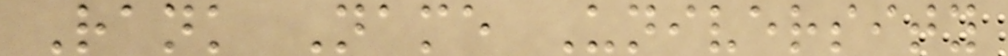Rank Name University
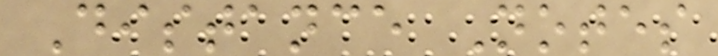Distance Notes
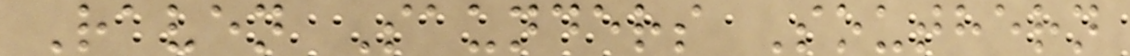Raven Saunders Southern
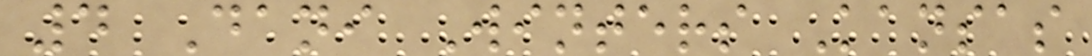4 Dani Winters Kansas
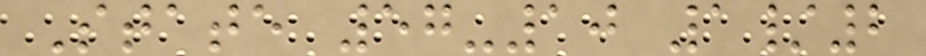State 57-10 1/2
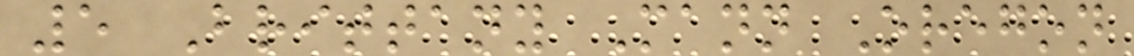5 Brittany Mann Oregon
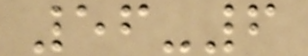56-6
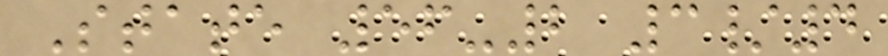State 56-2 3/4
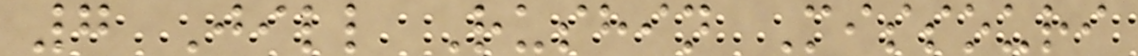7 Jill Rushin Missouri
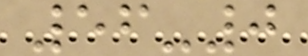56-0
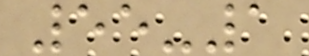55-1
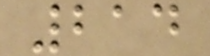214
